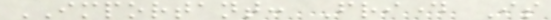IMPORTANT: Friday Is
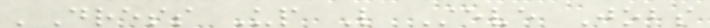'Dress Up Like Steve Jobs
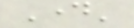Day'
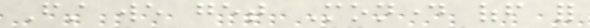First we get Monday off for
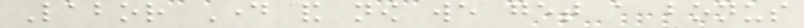Labor Day and now we get a bonus
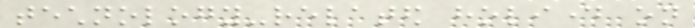technology-related holiday on
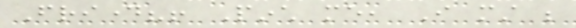Friday?! Pinch me, I must be
